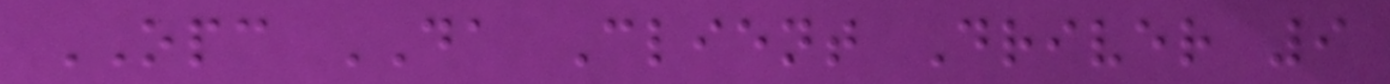OPC DA Client Driver 9
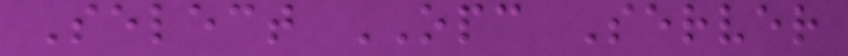Select OPC Server
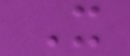X
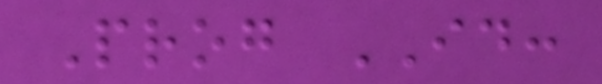Prog ID:
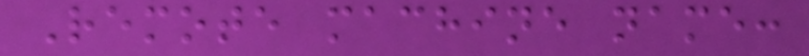Remote machine name:
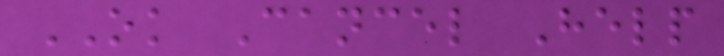OK Cancel Help
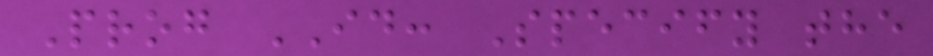Prog ID: Specify the
